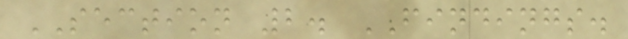SECTION 2. FINDINGS.
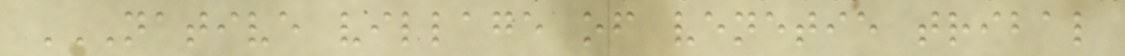NATIVE VILLAGE OF VENETIE TRIBAL
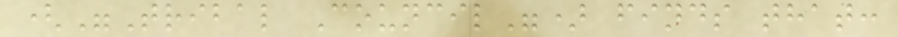("Tribal Council") finds that:
